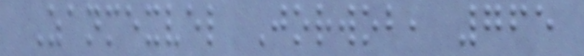Zanmexvel Jorwob, 765
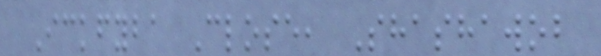Ickfyba Close, Shashawob
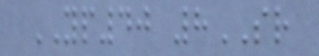YP40 8SR
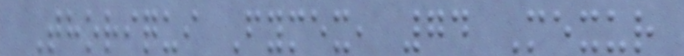Thoriqui Fymex, 74 Mexur
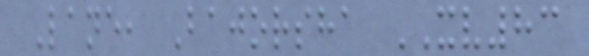Lane, Bajorsha XV83
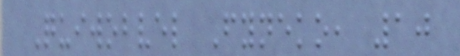Quiwobvel Fyneko, 10
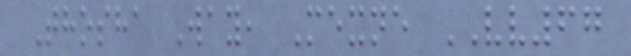Thosha Way, Mexne VV67
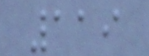119
